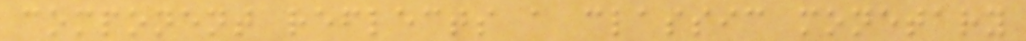component reflects a classic monetary
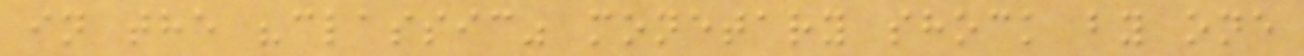in the "classic" monetary shock by one
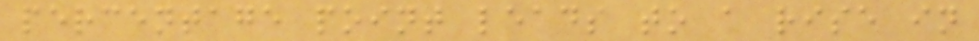percentage point leads to a rise in
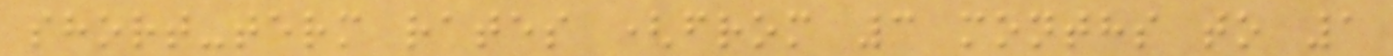short-term rates (from 3 months to 1
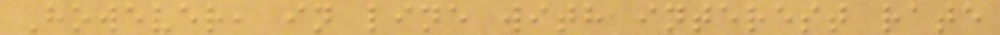However, in line with interest rate
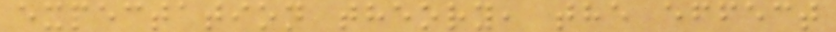expectation theory, the effect
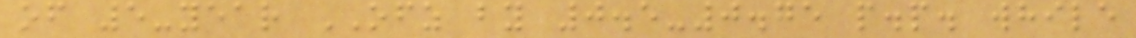of 5-year OFZ by 0.5-0.75 p.p. while
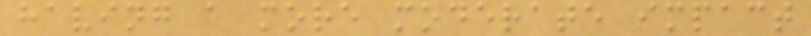having a more moderate impact
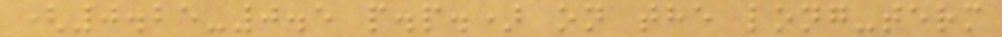(0.25-0.5 p.p.) on the long-term
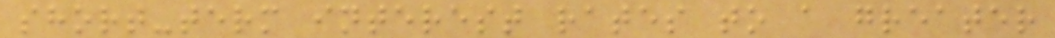short-term interest rates to a greater
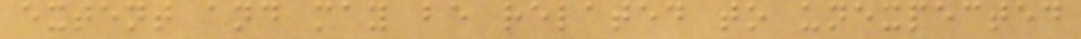extent and may be related to unexpected
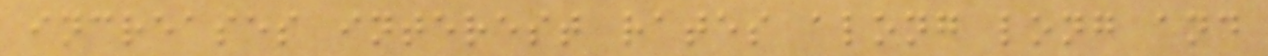increases interest rates along long and
